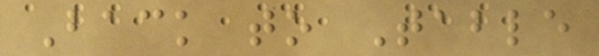Back to Table
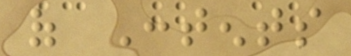of Contents
